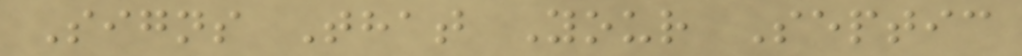Signs That Your Septic
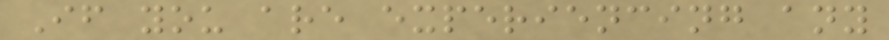If you are experiencing any
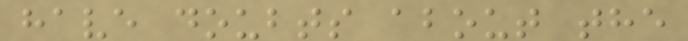have doubts about the
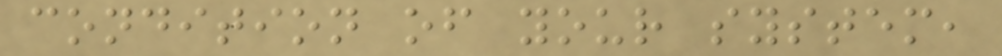condition of your system,
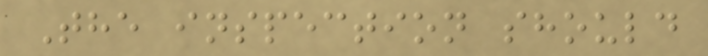The inspection should
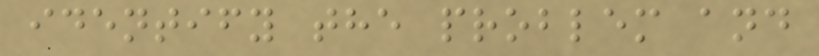identify the problem and
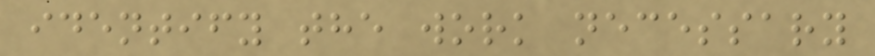identify the work necessary
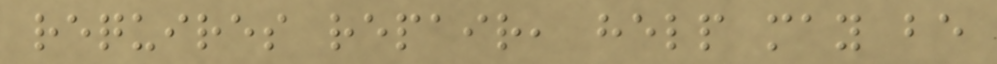requires repair, help may be
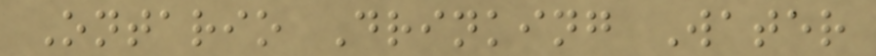Ontario Drinking Water
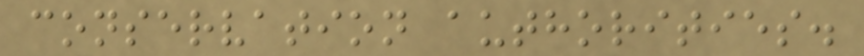conservation authorities.
